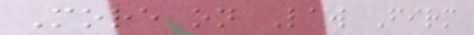More on Law Firm
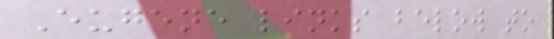Eugene links below to
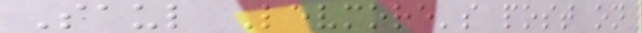Saul Levmore's post on
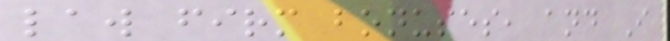law firm bonuses, and I
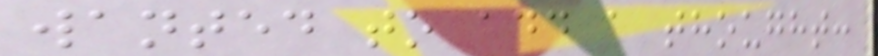wanted to add a thought:
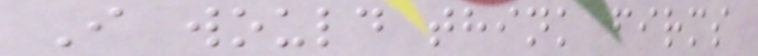I would think firms
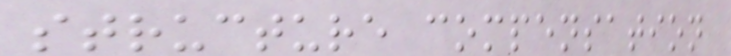structure compensation
